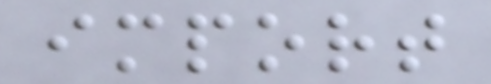import
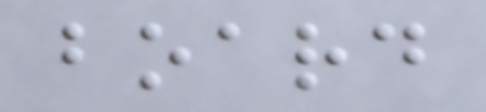board
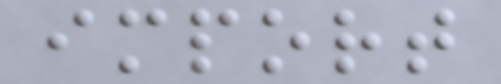import
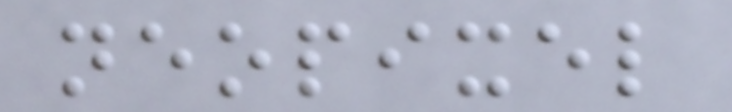neopixel
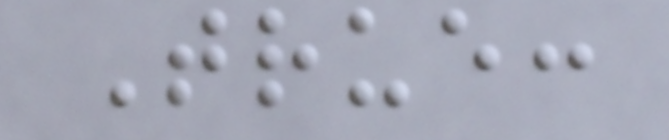True:
